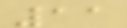11
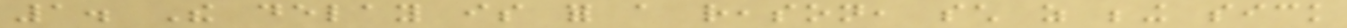1. The delay is for a reason, such as being sick
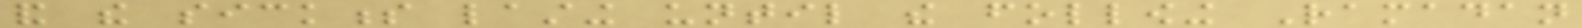and the sickness lasting until the following Ramadan
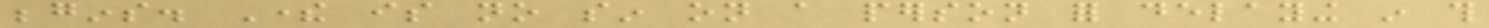begins. There is no sin on a person for delaying in this
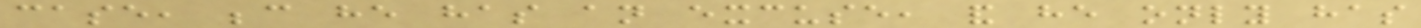case, because he has an excuse, and he only has
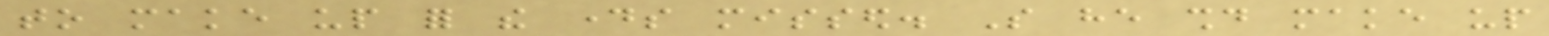to make up for the days missed. So he should make up
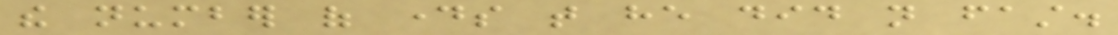the number of days that he did not fast.
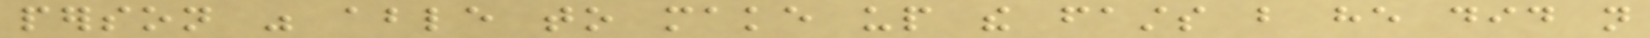person was able to make up the fasts but he did not
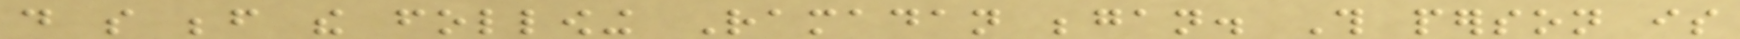do so before the following Ramadan began. This person is
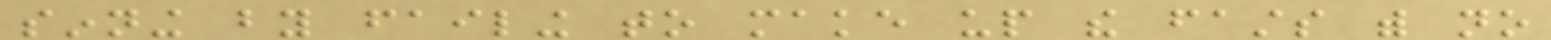sinning by failing to make up the fasts with no
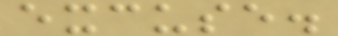excuse.
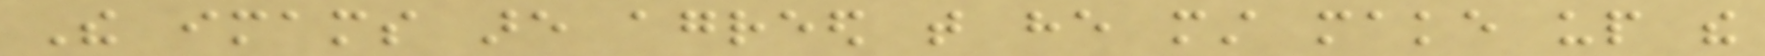The imams are agreed that he must make up the
